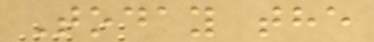Today the
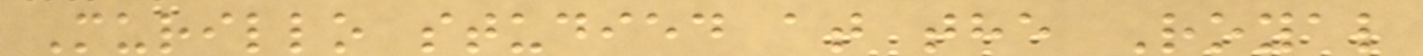Murillo studied at the Royal
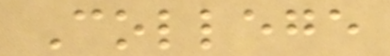College
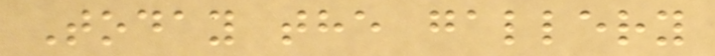Today the gallery
